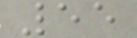55
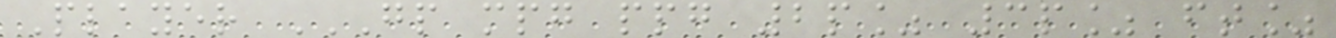Player GP MPG PPG 2P% 3P% FT%
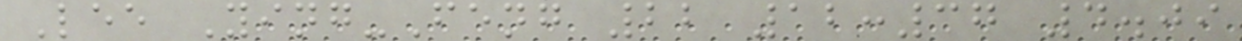Lee Ying-Feng 22 12:37 4.09
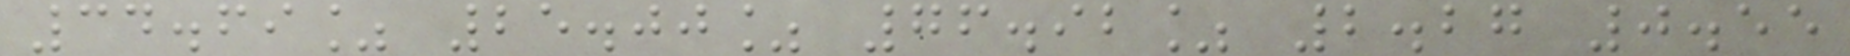34.69% 25.00% 76.92% 2.27 0.55
